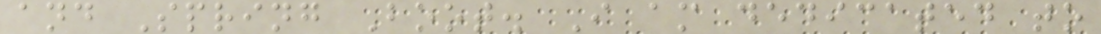and Spring Boot. I am dedicated to
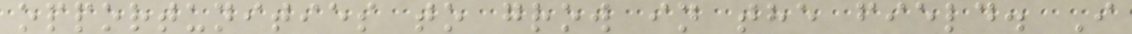opportunities to grow in the field. I
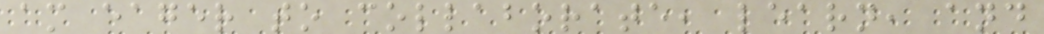am eager to collaborate, learn, and
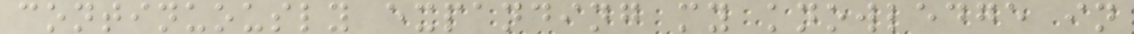continuously expanding my knowledge in
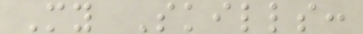My Skills:
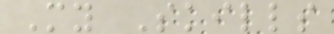My Skills
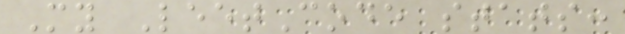My LeetCode stats:
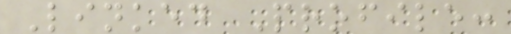Linked Profile:
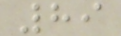89
